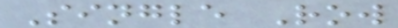Single Row
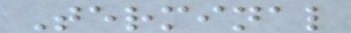Terminal
